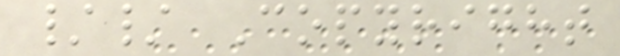// Copyright
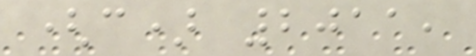(c) 2011,
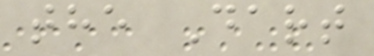the Dart
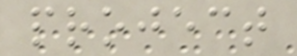project
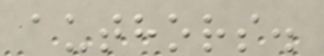authors.
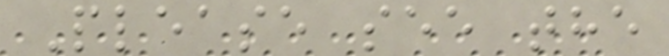Please see the
